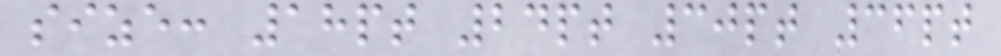size: 18pt 24pt 30pt 36pt
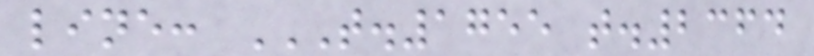line: T.1755 T.2364
